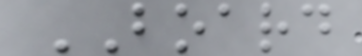BOARD
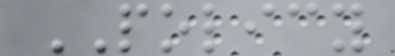POLICY
